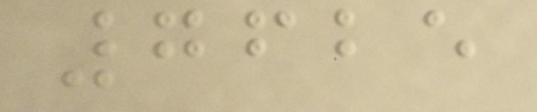7625
